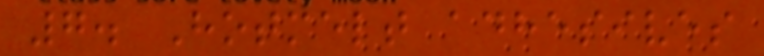7. Hotmelt adhesives
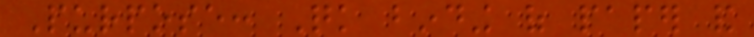Purpose: Quick binding of paper and
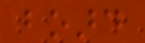board
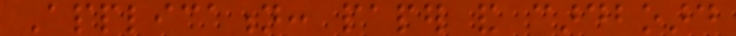Application: paper and cardboard
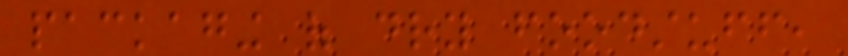packaging of dry foodstuff,
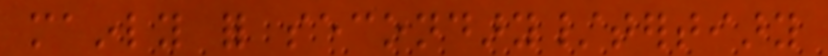mainly for secondary/tertiary
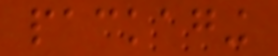packaging
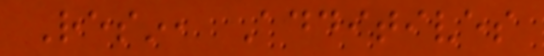Resin, Additives
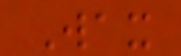Wax
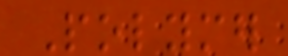Polymer
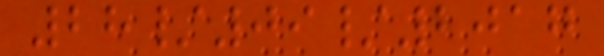28/09/2017
